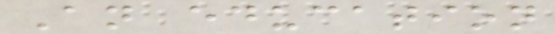An education
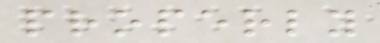properly
